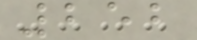252
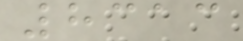8313
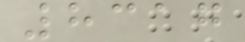8317
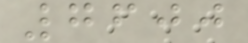7600
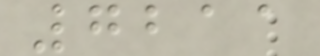7211
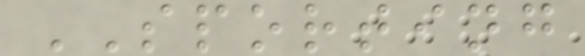SPORTING
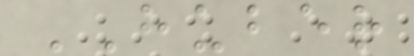HUBER
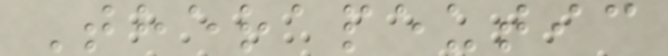Therapeutic
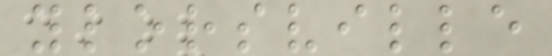ylorsville
